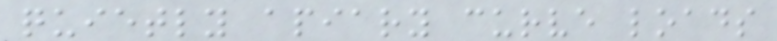quietly apiary curve loads
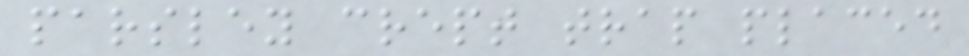parsley crept trap placed
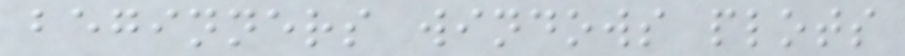beginners windows plots
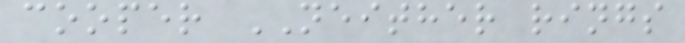cooper NEITHER rings
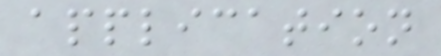application
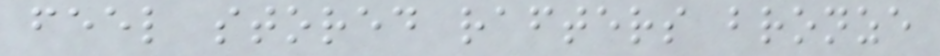feel stored rafters bronze
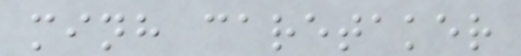minh caretaker
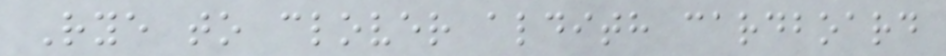Rye to clover aldith cardboard
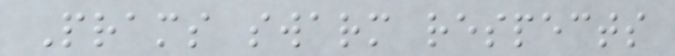Prams swarm respects
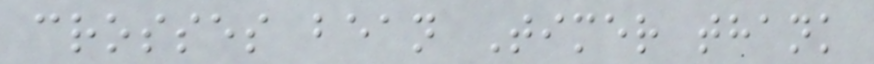crosses bean Timer thank
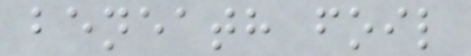beneath foil
